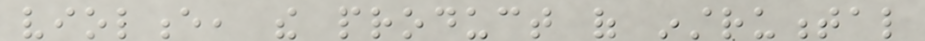violence, the product of instrumental
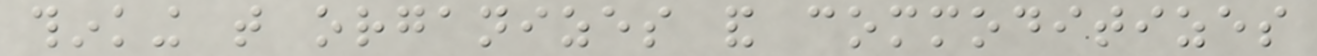thinking that organizes and commoditizes
